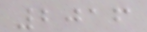2016
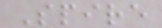Spire
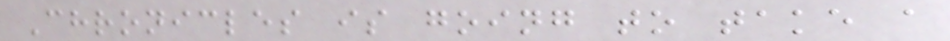Chronicles is going to take a
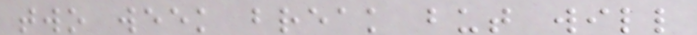two week break but will
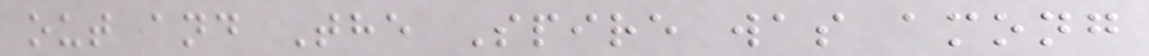out and The Spire was among
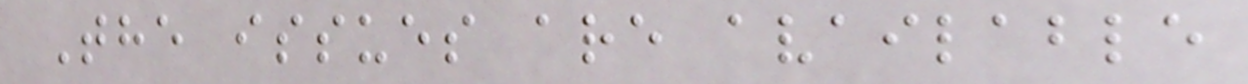The issues are available
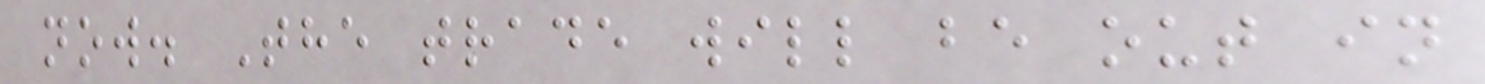now. The trade will be out in
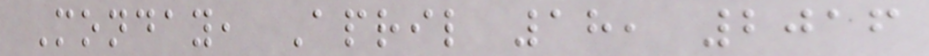Monday, April 18, 2016
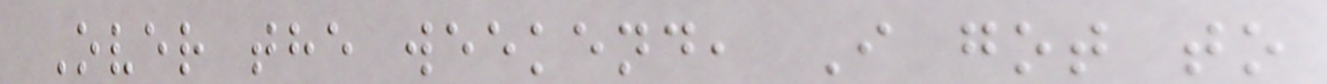Over the weekend, I got to
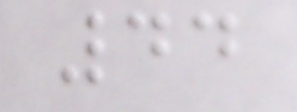44
